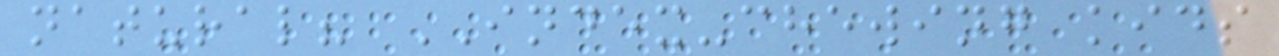natural? INDEX-chewing kids
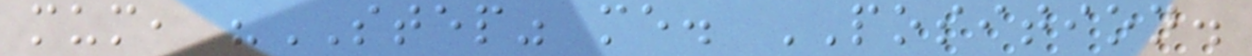mum, "STEP" me. POSITION.
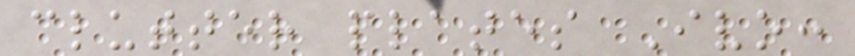clutter plates Ivo:
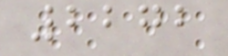2272
